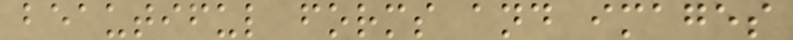beautiful forms and images
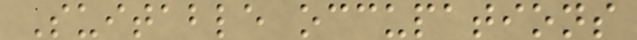Suitable occupations
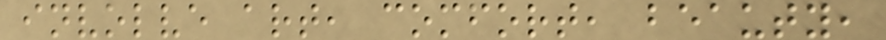involve art, comfort, beauty,
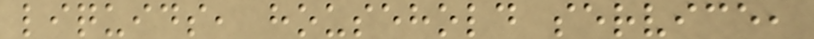liquids, household service,
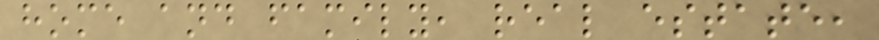home and family, real estate,
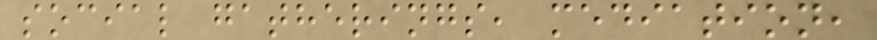social gatherings, mediation,
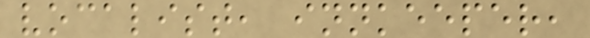vocalist, innkeeper,
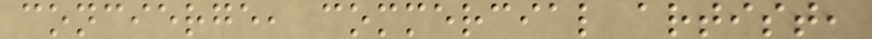concierge, commercial artist,
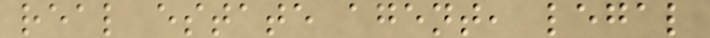real estate agent, legal
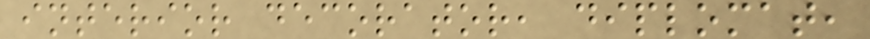interior decorator, diplomat,
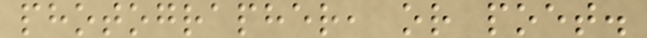photographer, or poet.
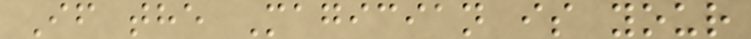If the Magician is your
